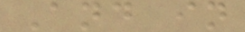And in
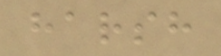harsh
